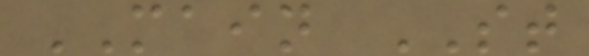MAIN ST
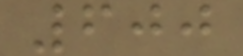600
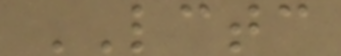LCTC
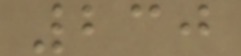230
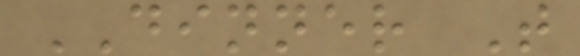DINNER T
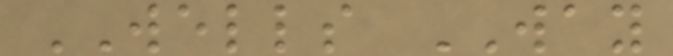WELLS WAY
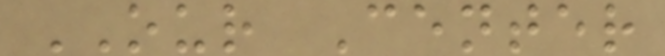OUR Center
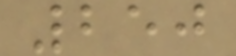250
